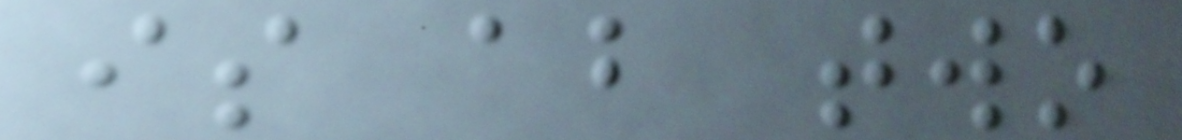is about two
